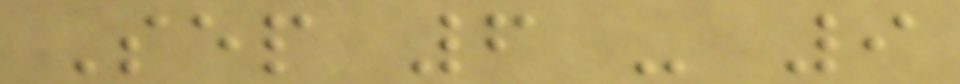Sep 6 - 9
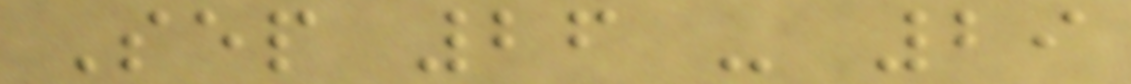Sep 26 - 29
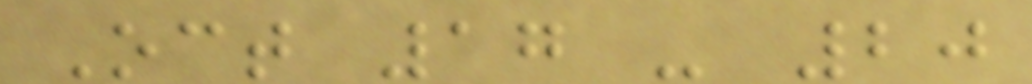Oct 17 - 20
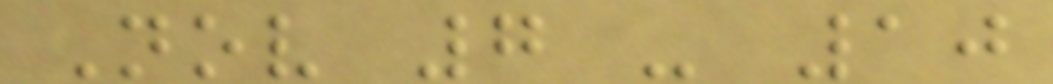Nov 7 - 10
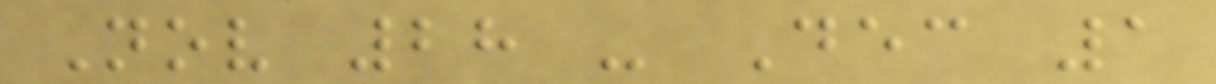Nov 28 - Dec 1
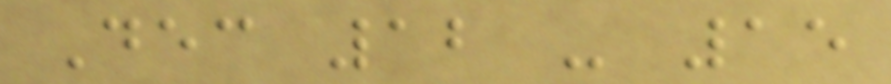Dec 12 - 15
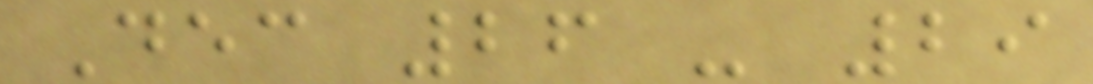Dec 26 - 29
